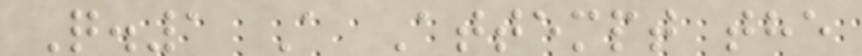Q.1 A Attempt the
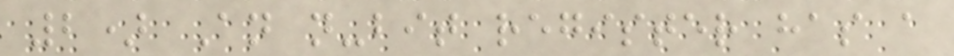2) An n-bit register has a
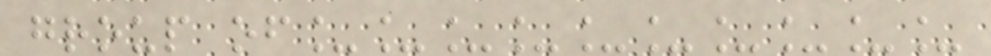group of__________
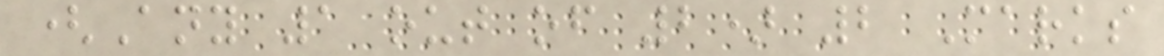(Any 1 out of 2) 2 Marks
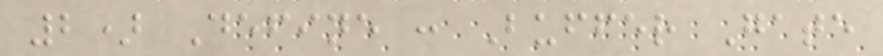2) Define : Buffer Gate
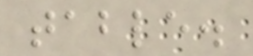table.
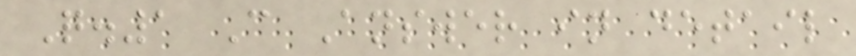Q.1 C Answer in detail
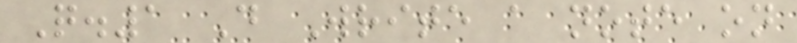Q.1 D Write a note on
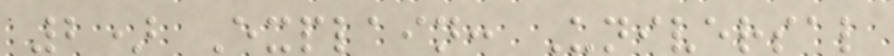2) Explain: Universal
